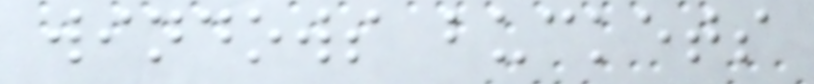windows buckets
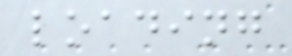loading
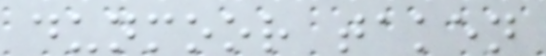dunmoor taken
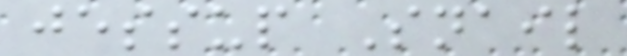jessup Snail
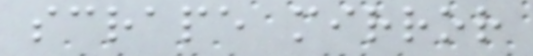scrape mirror
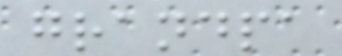grandpa
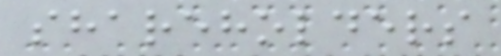shareholders
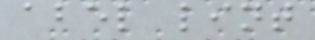abel lint
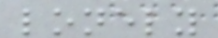lonely
